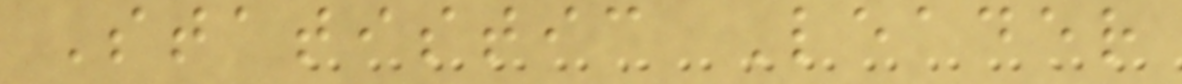Statistic Leader
